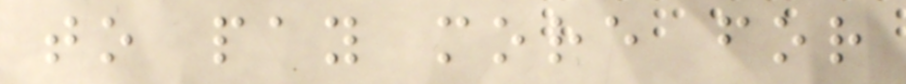to pay more for
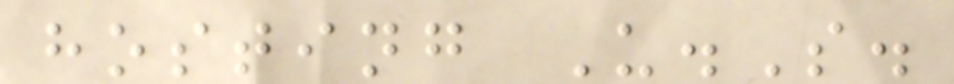hosting U.S.
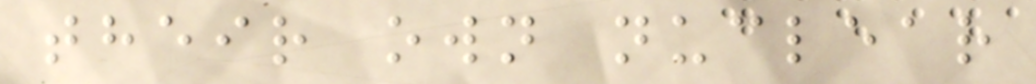their own nuclear
